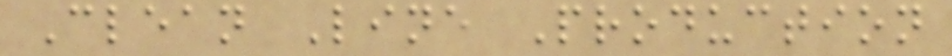Clean Line Production
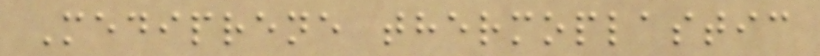Mediprene thermoplastic
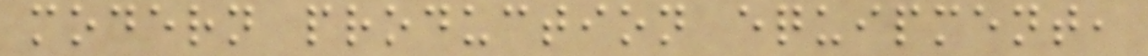modern production equipment,
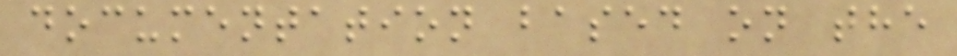documentation based on the
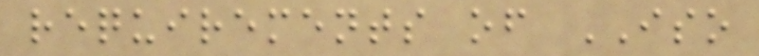requirements of ISO
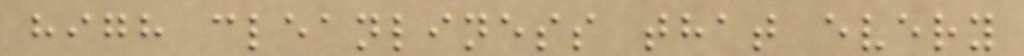high cleanliness that every
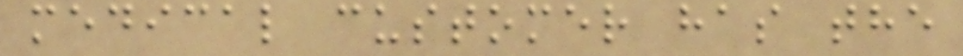medical customer has the
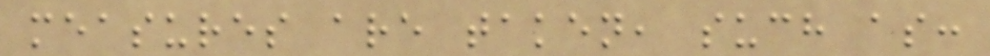measures are taken, such as:
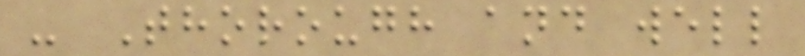- Thorough and well
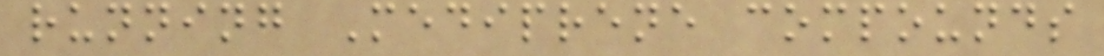running Mediprene compounds
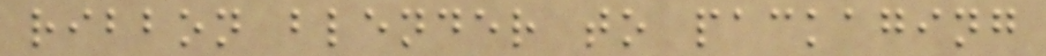ribbon blender to packaging
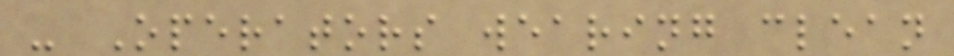- Operators wearing clean
